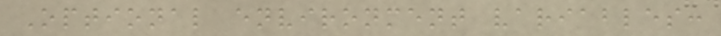Optional environment variables:
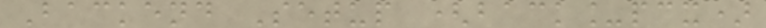Backend Setup (back_pcx)
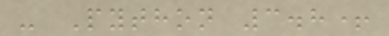- Python 3.8+
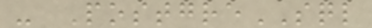- PostgreSQL
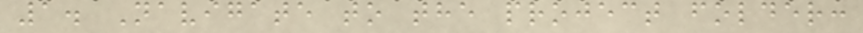1. Navigate to the project folder:
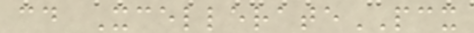cd XcelleratePCX
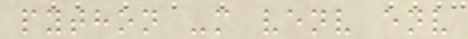python -m venv env
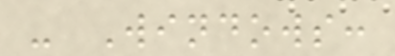- Windows:
